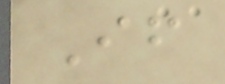If
